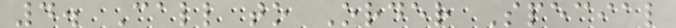4. Call to Order Special
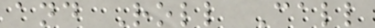and Roll Call
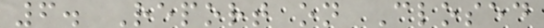6. Report on Closed
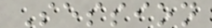Session
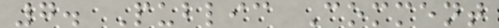7. Public Comment
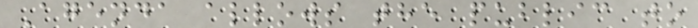Agenda allows the public to
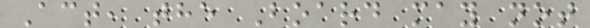Act, the Board may not
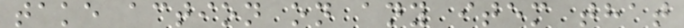take action on any item that
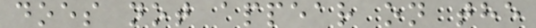does not appear on the
